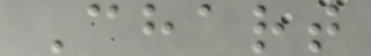Chart
